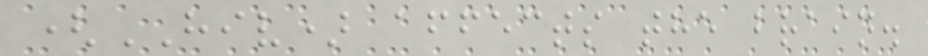(HIV) affects the brain.
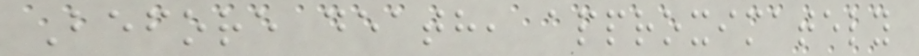Before death, approximately
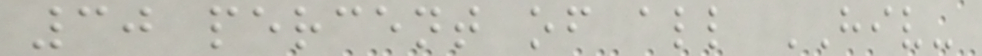30 percent of all HIV-
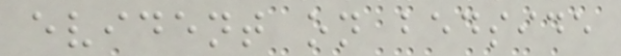evident on bedside
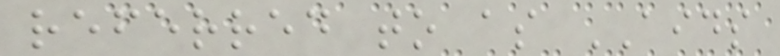referred to as AIDS
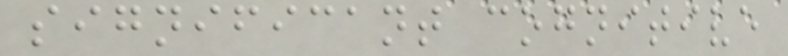significant cognitive
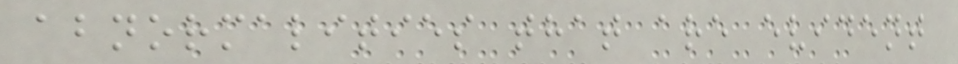abnormalities that are evident
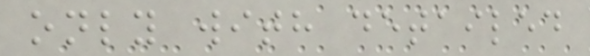only with detailed
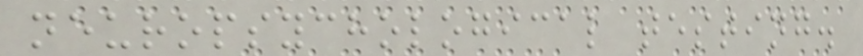neuropsychological testing.
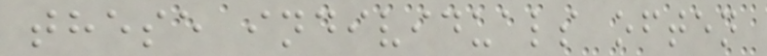these individuals often
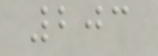203
